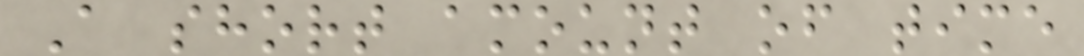A short amount of time
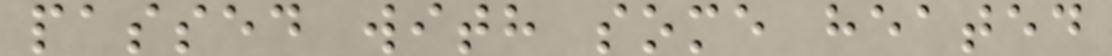passed with some heated
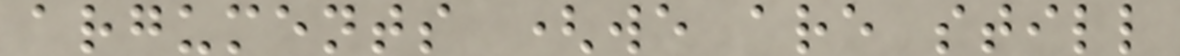arguments (we are still
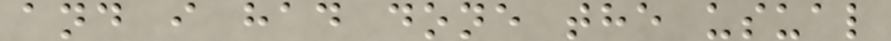and i had done the usual
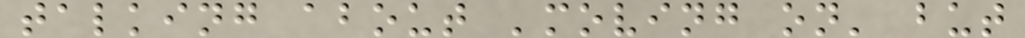talking about 'moving on' but
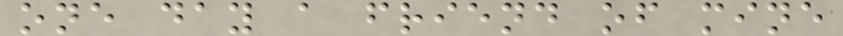one day a friend of mine
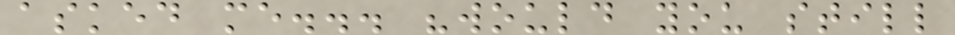asked me... "would you still
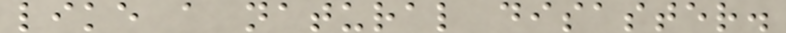like a natural disaster.
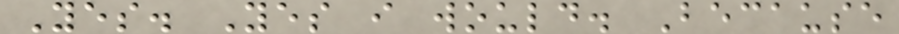Yes. Yes i would. Because
